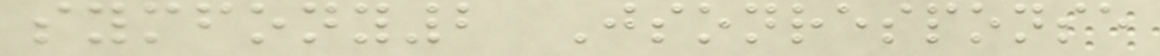symfony2 Jsonresponse
